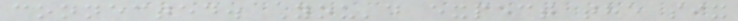connected. You'd expect the six
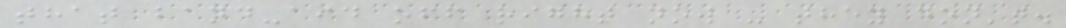that band-aid off right now - they don't.
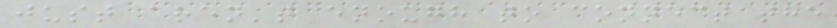just aren't enough to connect the
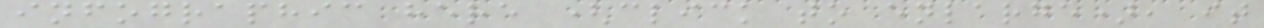infographic here (click to enlarge), it
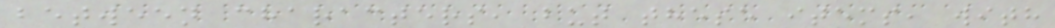between characters, but these items, with
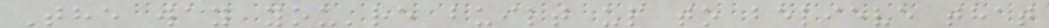The way you're built up to believe that
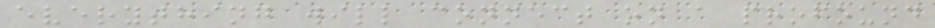everything will connect on a profound
